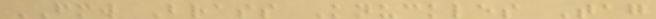FMW Brass Knuckles Tag
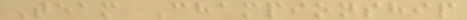Team Championship
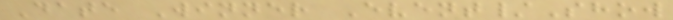Date Winner Event/Show
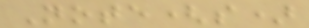Note(s)
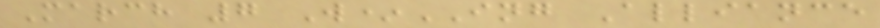March 7 W*ING Alliance
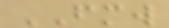FMW
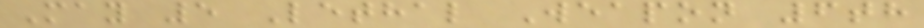May 5 Lethal Weapon 6th
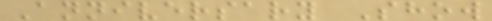Anniversary Show
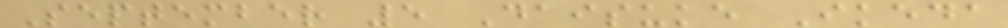September 5 Daisuke Ikeda
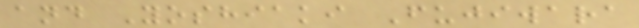and Yoshiaki Fujiwara
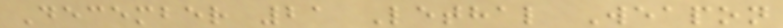December 21 Lethal Weapon
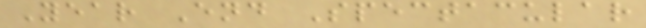Year End Spectacular
